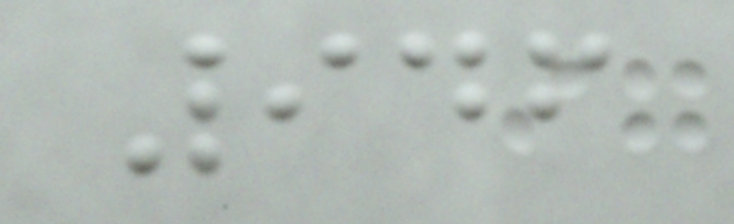946
